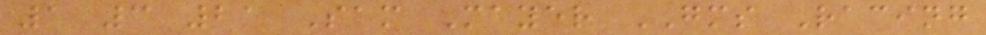1 3 21 Sam Mayer GMS Racing
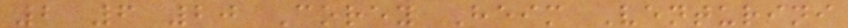2 6 20 Corey Heim Venturini
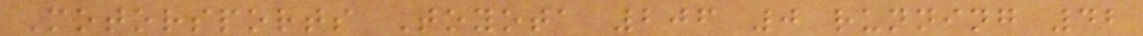Motorsports Toyota 206 0 running 42
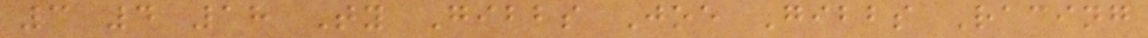3 4 18 Ty Gibbs Joe Gibbs Racing
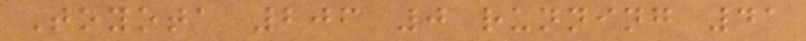Toyota 206 0 running 41
